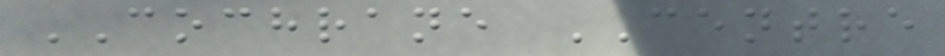COCHRANE CENTRE
